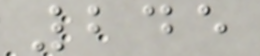245
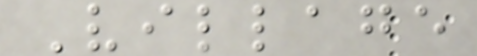Village
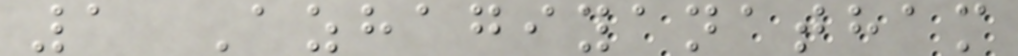1 Azhagiyanatham
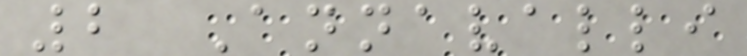2 Annavalli
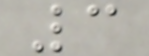3
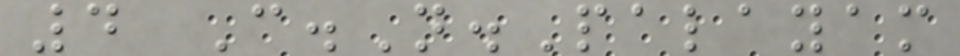4 C.N.Palayam
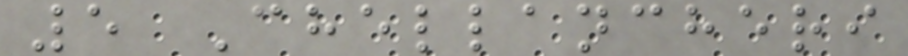5 Chellancheri
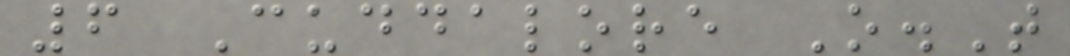6 Cuddalore O.T
